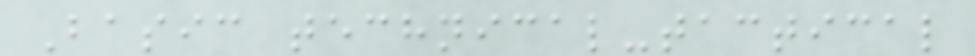Basic technical-tactical
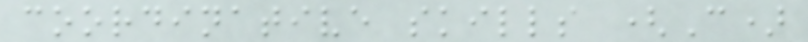coordinative skills (C)
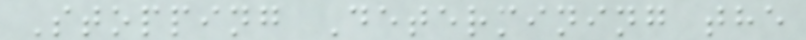Stopping Determining the
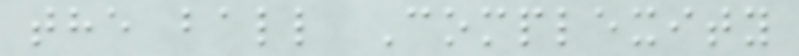the ball Complexity
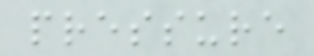pressure
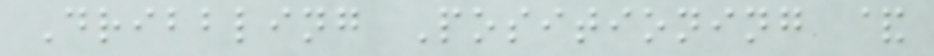Dribbling Positioning &
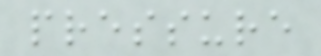pressure
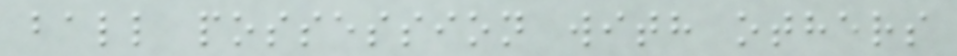ball possession with others
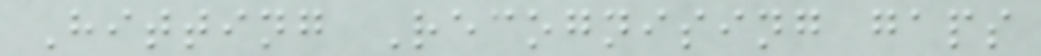Hitting Recognising gaps
